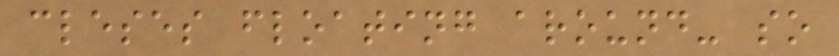cleses floating around- so
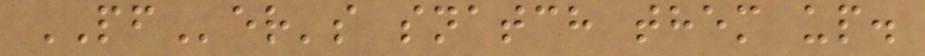PFer's snatch them up.
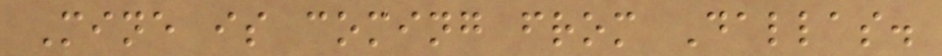Mine is coming from Dallas.
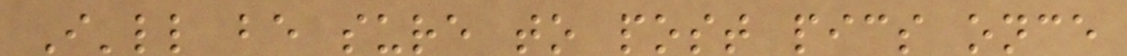I'll be sure to post pics once
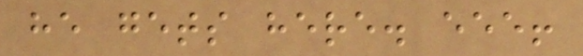he gets here. eee!
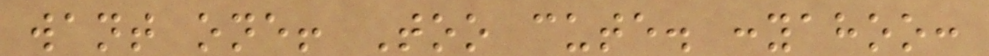want one! Too cute. :yahoo:
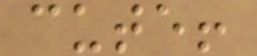cute!
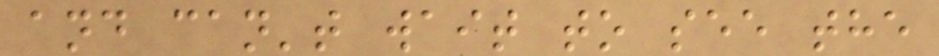and can't wait to see the
